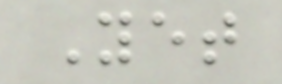Yet
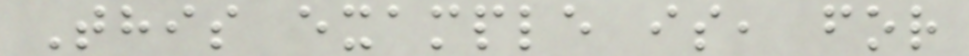This example is, for
